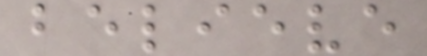believe
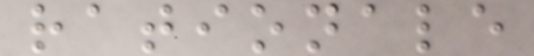rationale
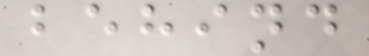behind
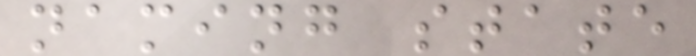naming state
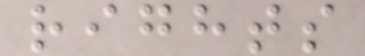rights
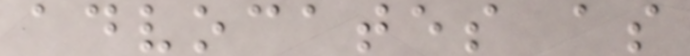advocates as
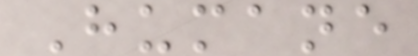Humane
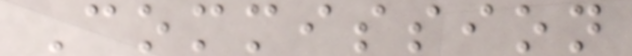Commission
